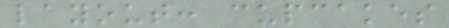layout: cupcakes
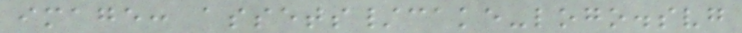image: assets/cake-logo.svg
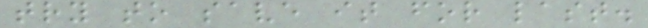try to save it for last.
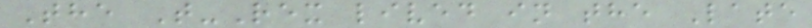The T-Rex lived in the Late
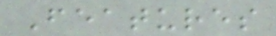Features
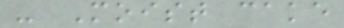- Moist cake
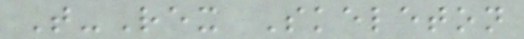T-Rex Skeleton
